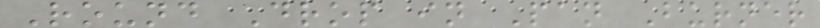Round Drop in Pan Burner
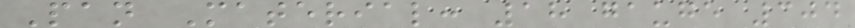Pan Material: 18 gauge 304
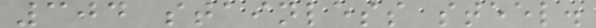304 stainless steel.
